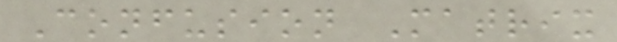Confusion Matrix
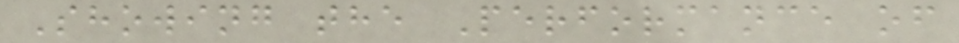Showing the Performance of
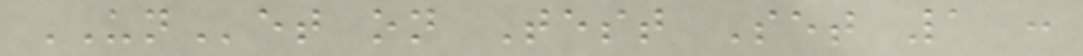UNet on Test Set 1 :
